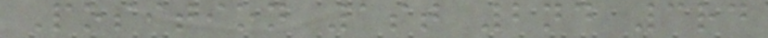Position 1st 2nd 3rd
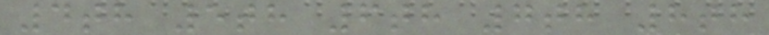4th 5th 6th 7th 8th
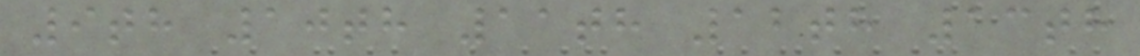9th 10th 11th 12th 13th
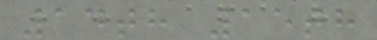14th 15th
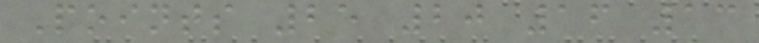Points 25 20 16 13
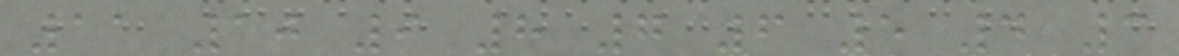11 10 9 8 7 6 5 4 3
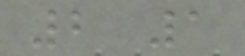2 1
